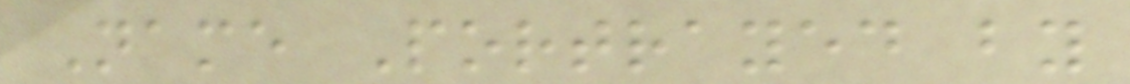Name Portrayed by
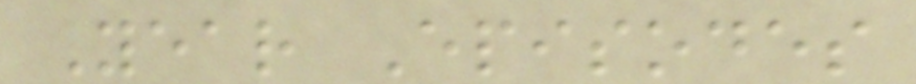Year Episodes
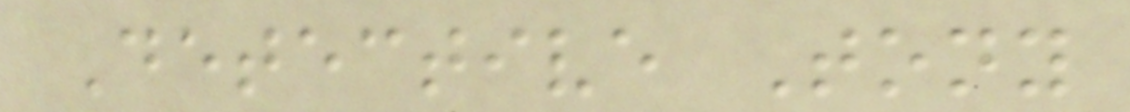Detective Tony
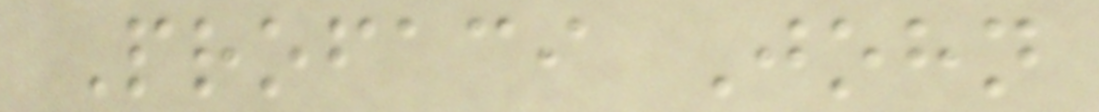Profaci John
